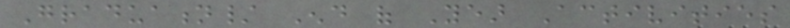Graduation/ End of Year Activities
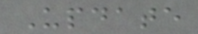Update
